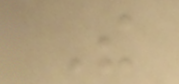The
